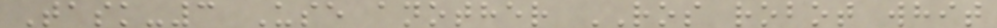Task-3 Use another ROS robot whit
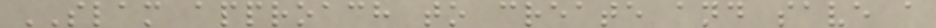SLAM approach to create and save a
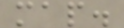map.
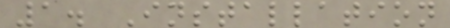1. Installation
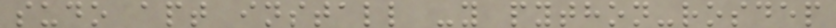sudo apt install -y python-rosdep
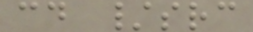cd /src
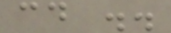cd ..
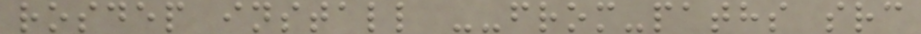rosdep install --from-paths src
